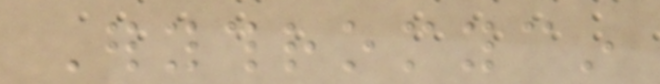Erythromycin
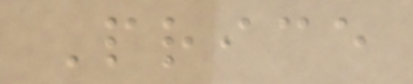Price
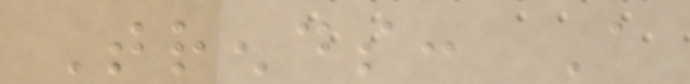Trends: A
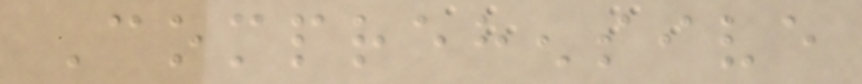Comprehensive
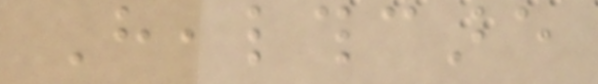Healthcare
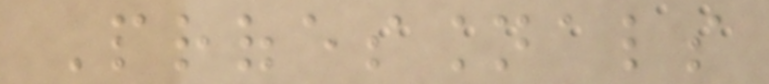Professionals
